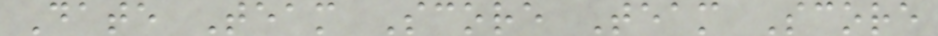Date Team Score Team Score
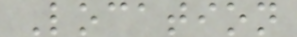Location
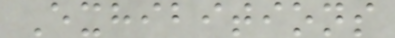Exhibitions
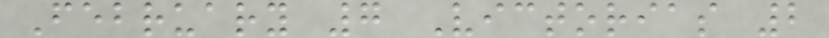February 7 Victorias 2
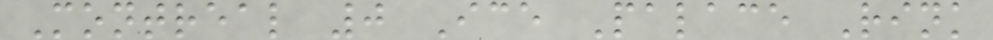Montreal 0 Ice Palace Rink
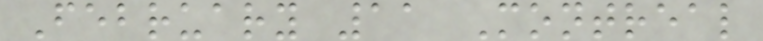February 11 Montreal
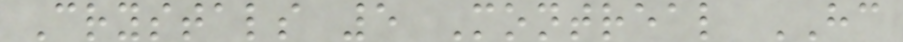Crystals 5 Montreal HC
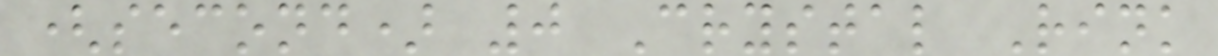(second) 0 Crystal Rink
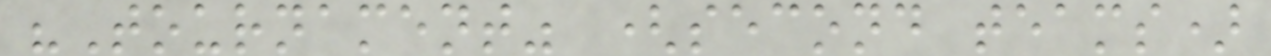"Tournament" (second teams)
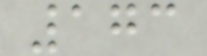173
